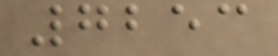7253
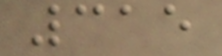315
